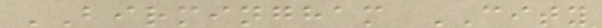BIRMINGHAM CITY
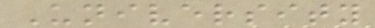University
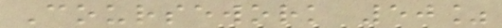Coursework 50%
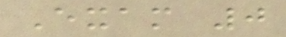Exam 0
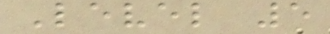Level 5
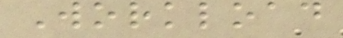Workload
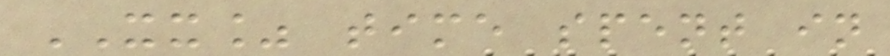XX% time spent in
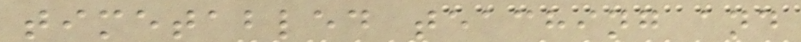timetabled teaching and
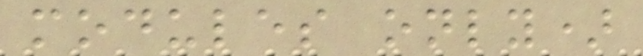modules only)
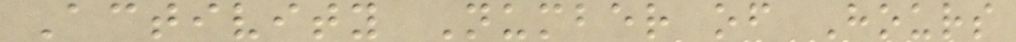Activity Number of Hours
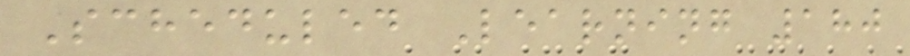Scheduled Learning 180
